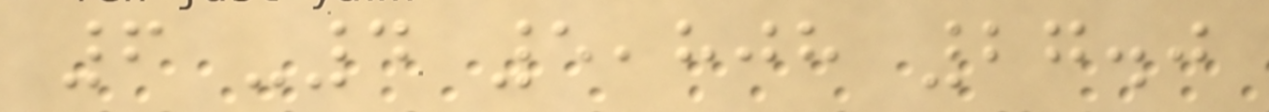6 -4 5,808 27.0
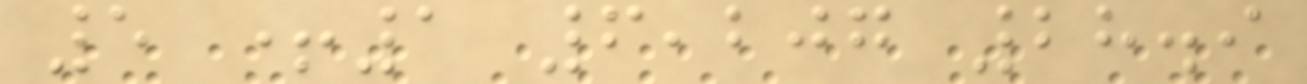5 +1 6,207 28.9
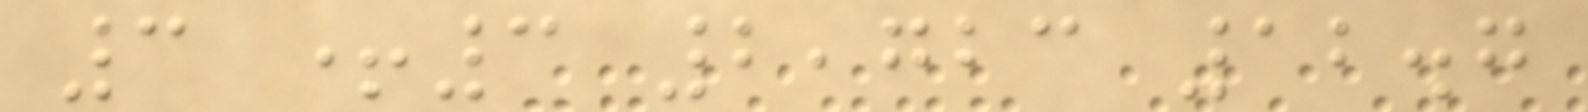3 +3 2,723 12.7
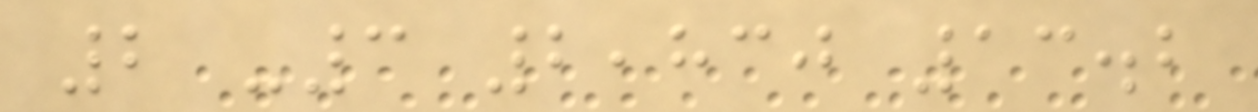2 -3 2,830 13.2
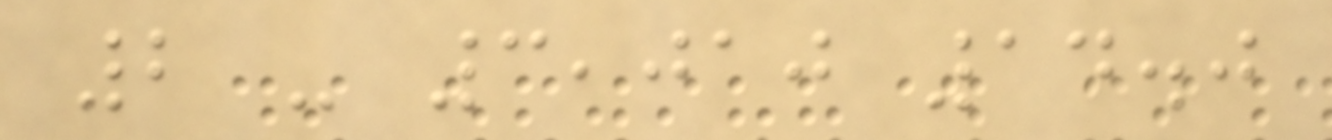2 - 3,010 14.0
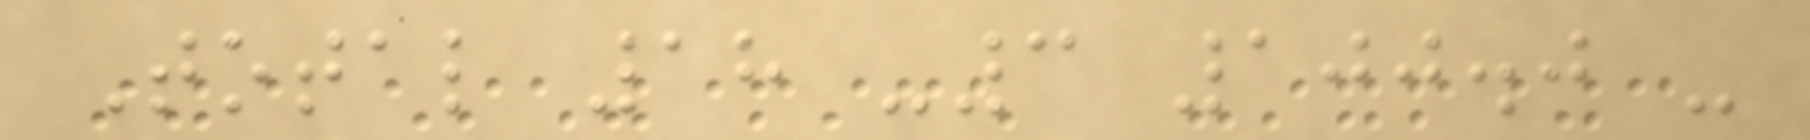Total 18 -3 100.0 -
